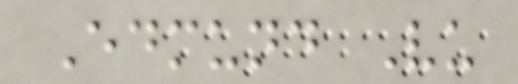Edmund Vu
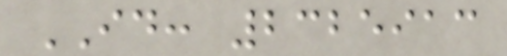ID: 2325913
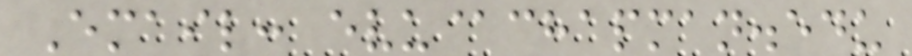Email: evu@chapman.edu
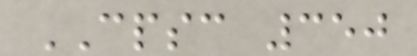CPSC 350
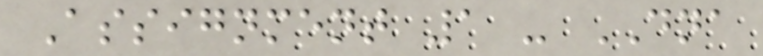Assignment 1 - DNA
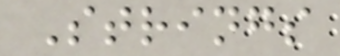Strings
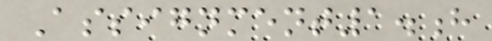Assignment1.h
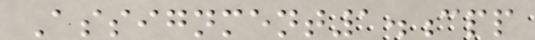Assignment1.cpp
